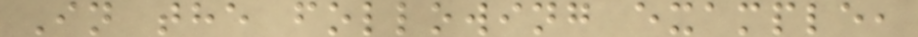In the following example,
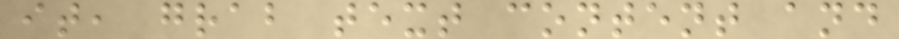it, grab text content and
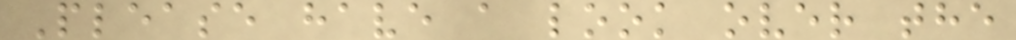Please have a look over the
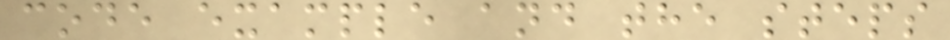code example and the steps
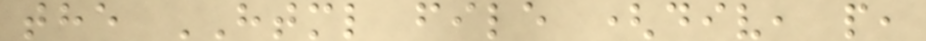the HTML file (div, p,
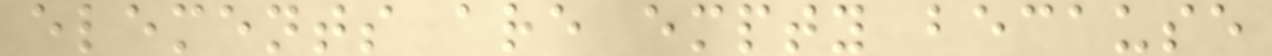elements are empty because
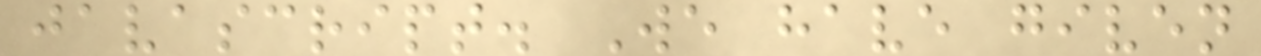javascript. We have given
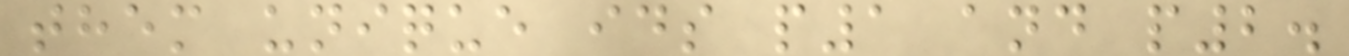them unique ids p1 and p2.
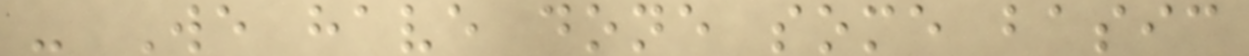- We have done some basic
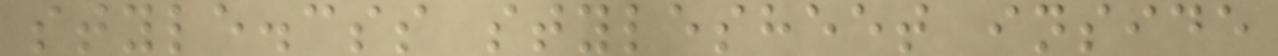style.css stylesheet inside
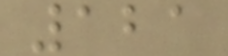121
